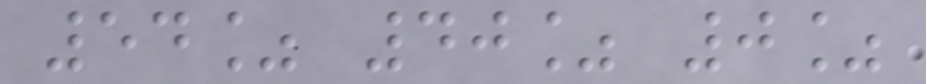54% 40% 0%
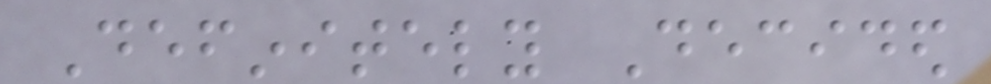Definitely Decided
